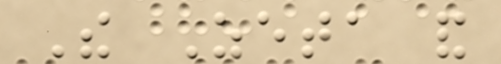The Zeta and
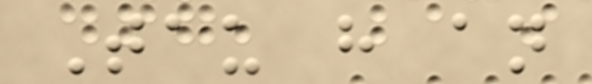Tau have an
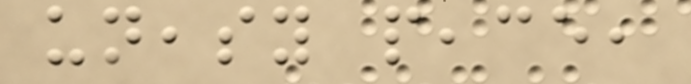uneasy peace,
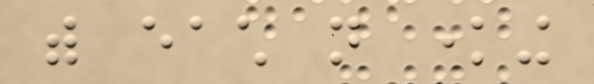with each not knowing
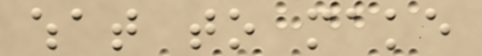what to make
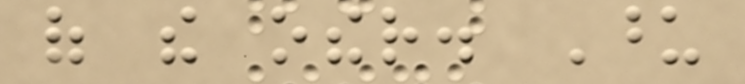of the other. Upon
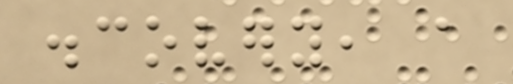discovery, a
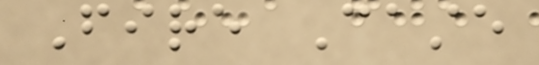Fire Caste
